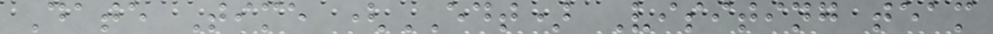Date Time (EDT) Visiting team
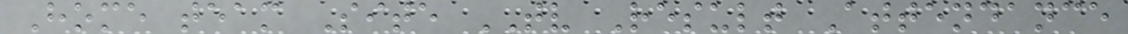Home team Site TV Result Attendance
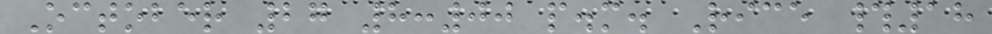October 27 8:00 p.m. Rice #18
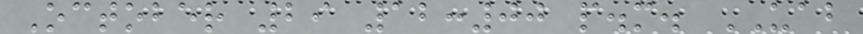October 29 12:00 p.m. UAB
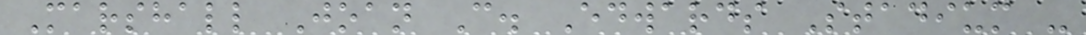Marshall Joan C. Edwards Stadium -
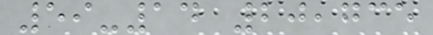59-14 20,735
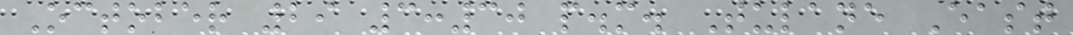October 29 3:30 p.m. Tulane East
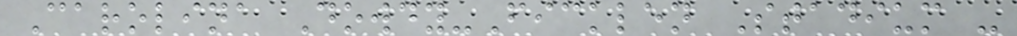Carolina Dowdy-Ficklen Stadium -
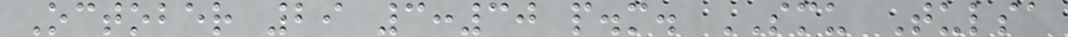October 29 3:30 p.m. SMU Tulsa
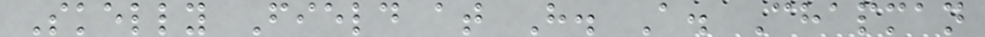Skelly Field at H. A. Chapman
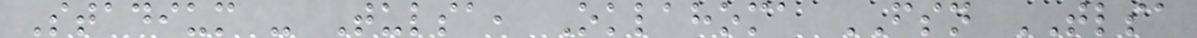Stadium - Tulsa, Oklahoma FSN TLSA
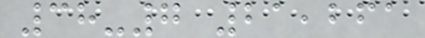38-7 21,261
